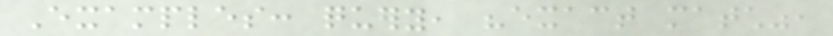Examples: query, "exact match",
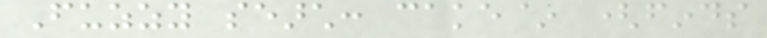Fuzzy search: cake~ (finds
